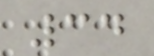34
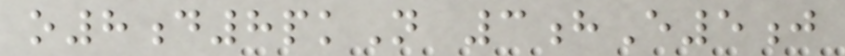o8d8pkN 3hE5j
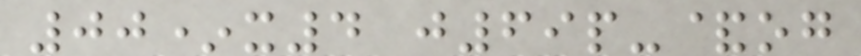00*x4 j69p-&og
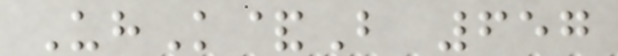UhK&B 657
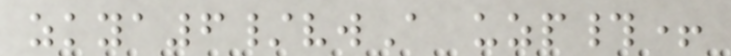zkya6/vwA uzp#+
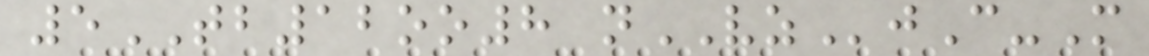5TB12oo8 nVZjC-M
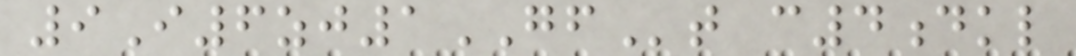9I6zj1GFt c4dkl
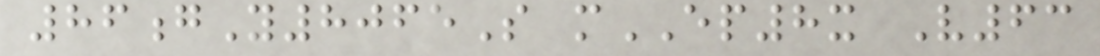86gY8065S mEP8x V63
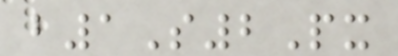b1S2Px
